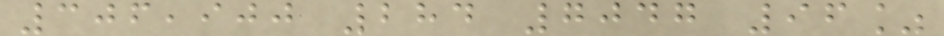306,900 284 7047 96%
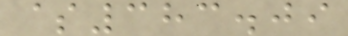$383.09
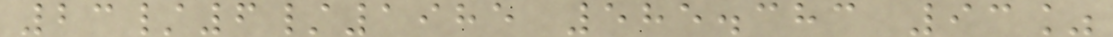23/6/1985 585.383 93%
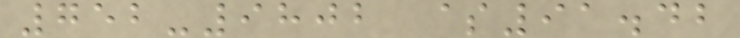752-9802 $91.42
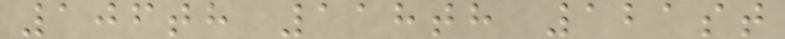106th 118th 121st
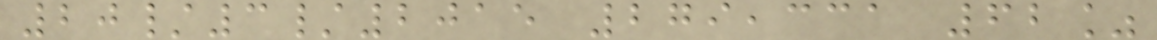20/3/2015 279,331 62%
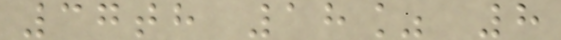37th 18% 8
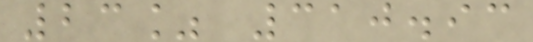23% 310.93
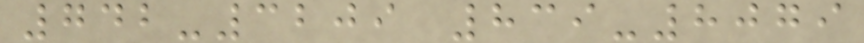742-3209 839-8079
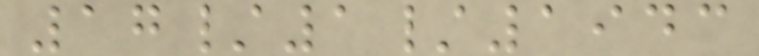17/1/1943
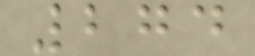274
